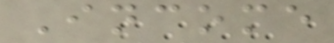Income
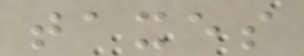taxes
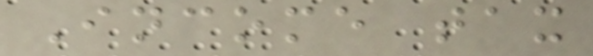Income tax
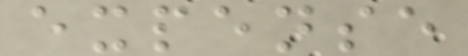expense
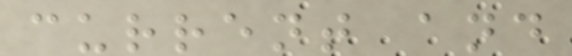current and
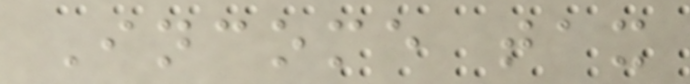Income tax
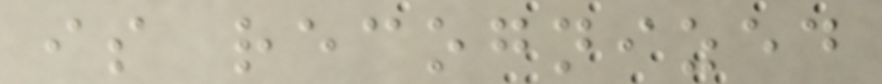is recognized
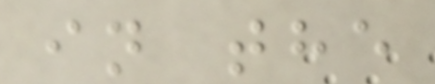in the
